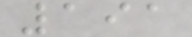191
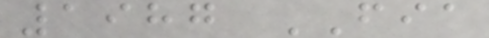1987 FIA
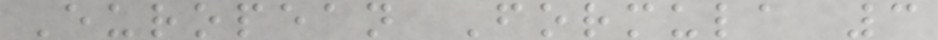European Formula 3
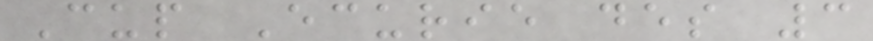Cup Ecurie des 3
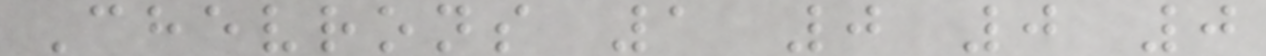Chevrons 1 0 0 0
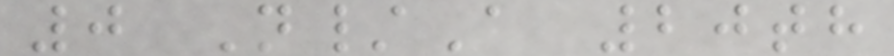0 N/A 20th
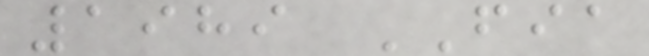1989 FIA
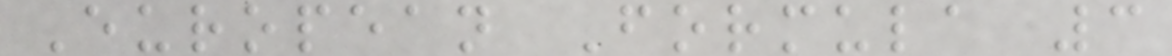European Formula 3
